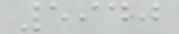5940
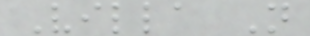Villa N
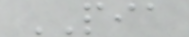PIA
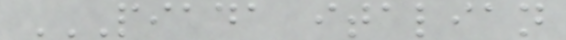PIADA ITALIAN
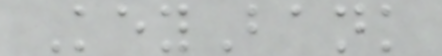KeyBank
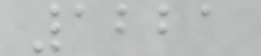1221
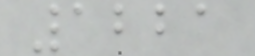1221
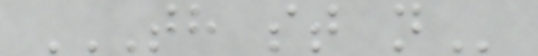TH ST N
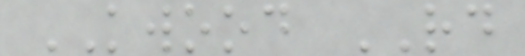KWOOD RD
